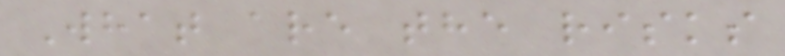What are the risks
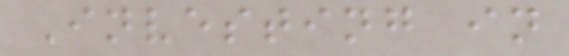Investing in
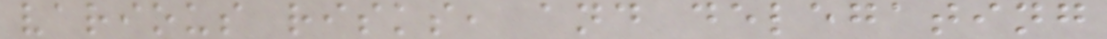various risks, and delegating
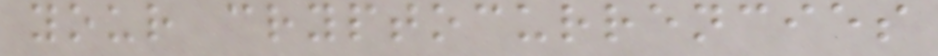your cryptocurrencies
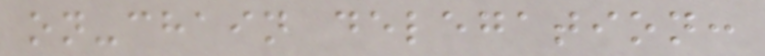on-chain delegation:
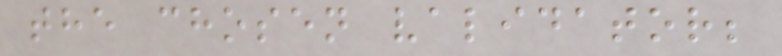the chosen validator;
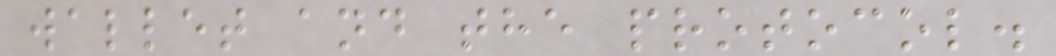wallet and the protocol.
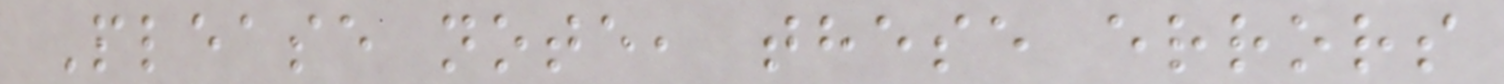Please note, these errors
